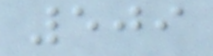509
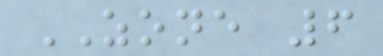ZONE 6
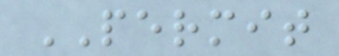PERMIT
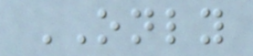ONLY
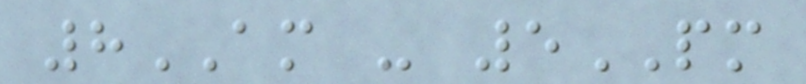8AM - 5PM
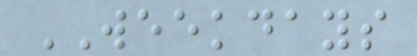WEEKDAYS
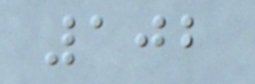102
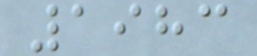1983
